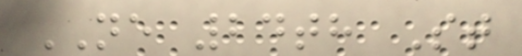NE 24th St
